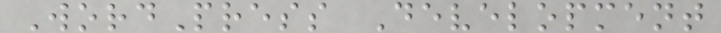WordPress Development
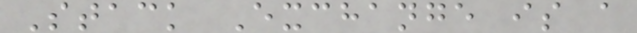Stack Exchange is a
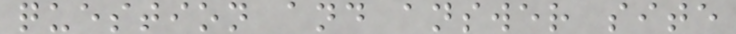question and answer site
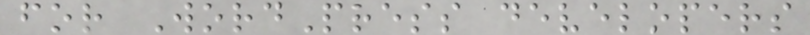for WordPress developers
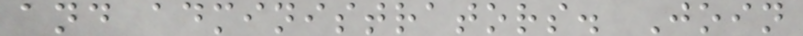and administrators. Join
